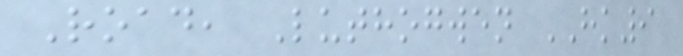Road, Luthogwen HK9
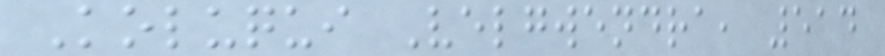Koluqui Velgwendra, 514
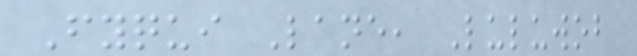Fyqui Lane, Luluwob
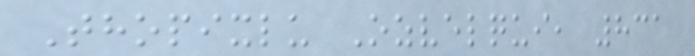Thopixlu Ozvelqui, 831
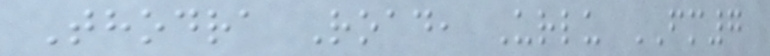Thodra Road, Urlu FM7
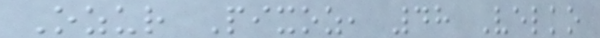Ozur Pixoz, 48 Velko
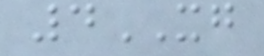4XG
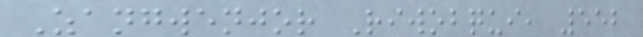Zangwenjor Riwobqui, 552
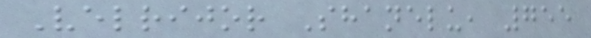Velrijor Shanelu, 755
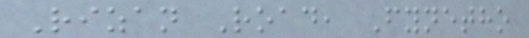Rizan Road, Fynetho
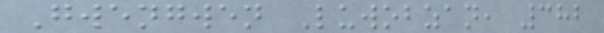Gwengwen Luwobzan, 382
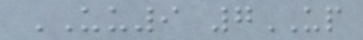UU9 7UP
